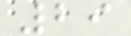29
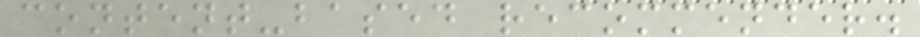content-based recommender.
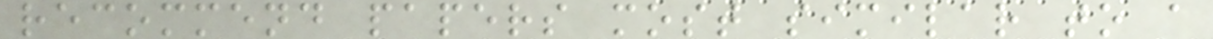recommend papers most similar to a
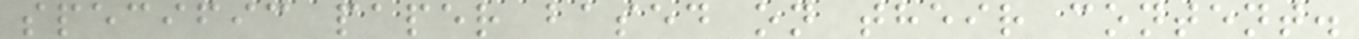specific paper based on their content.
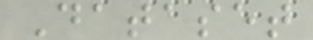Dataset
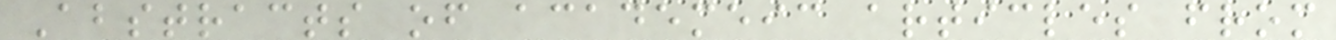Abstracts of academeic articles from
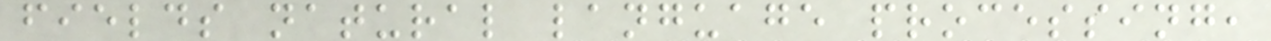fields natural language processing,
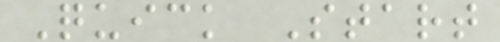Quick Start
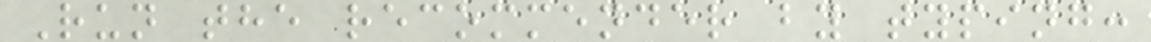Run the recommender by typing:
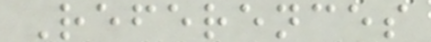References
